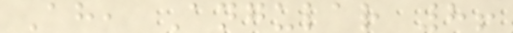Ah, Angular 8!
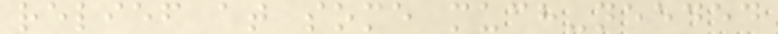relief at some much-needed
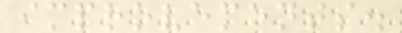improvements.
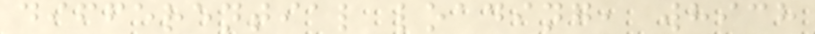differential loading, which
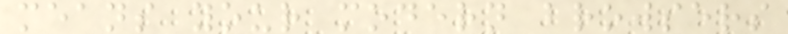means your modern browsers
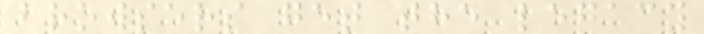browsers get the legacy
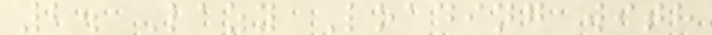2. Lazy Loading with
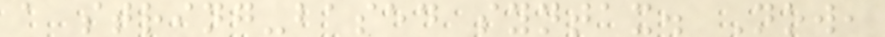a string-based syntax. Now,
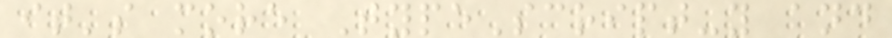it's more TypeScript-y and
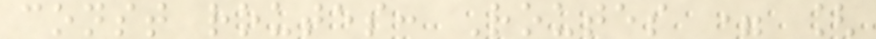const routes: Routes = [
